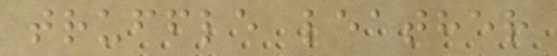truffle leather
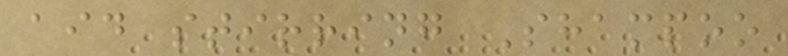aid stirring Shampoo
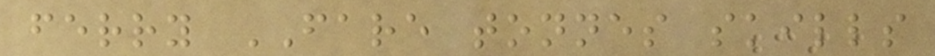ferry FARE tonnes skills
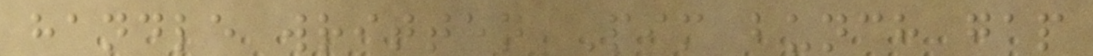handle written Pim bunch gap
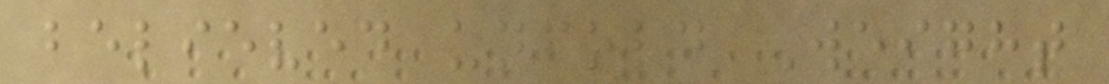believed unfold Weight
